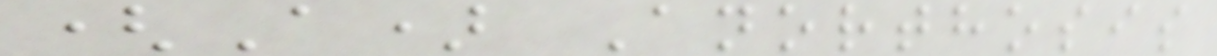(A) Anorthosis
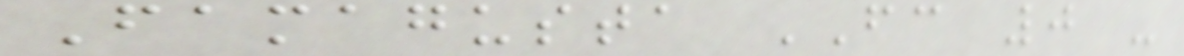Famagusta FC 0 -
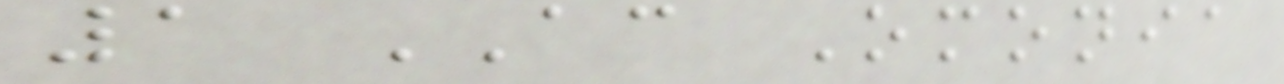1 AC Omonia
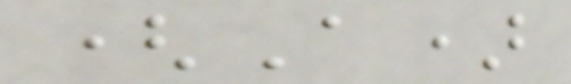(A)
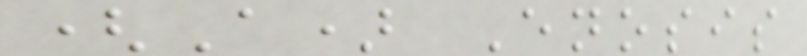(A) Enosis
